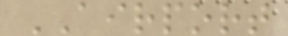AIRPORT
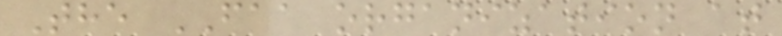The FAA organization at
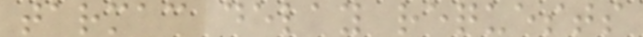tarmac delay requests
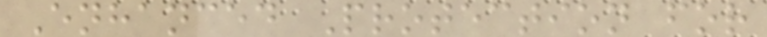Enhanced Protection for
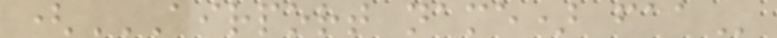(AIRPORT NAME) FAA
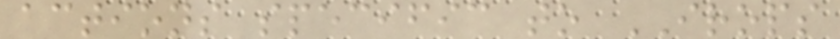actions specific to IROPS
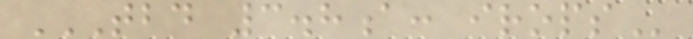TBD 3.8A: IROPS
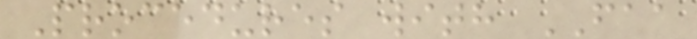Procedures with FAA
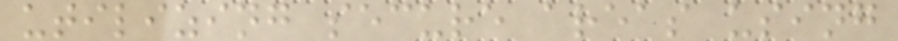utilizing secure areas using
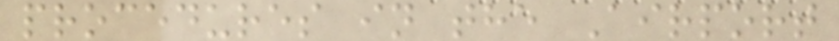procedures in the Airport
